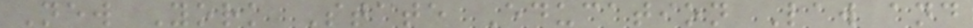New York State Education Law and
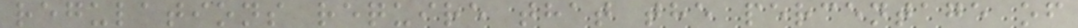regulations require that the percentage of
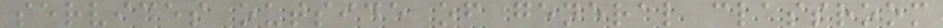services outside of general classroom
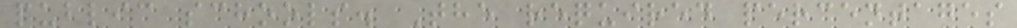public schools. The required percentages
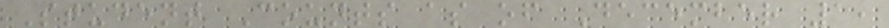Student Counts as of December 1,
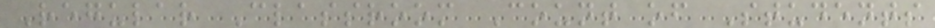Regular Classroom Count of Students
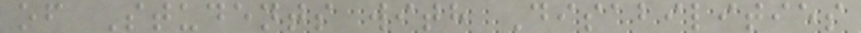of Students with Disabilities
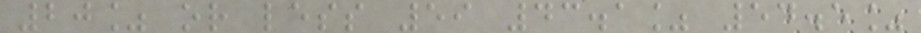20% or less 59 43.1% 54.5%
